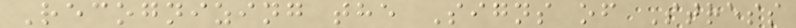Recognizing the Signs of Stress
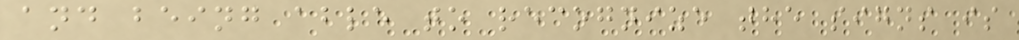and being able to recognize the signs is
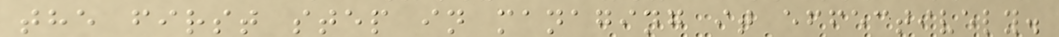the first step in managing it effectively.
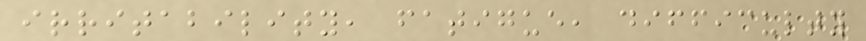irritability, fatigue, difficulty
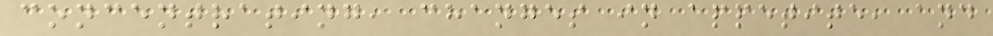concentrating, changes in appetite, and
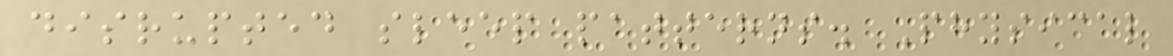disrupted sleep patterns. Physical
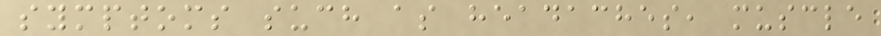symptoms such as headaches, muscle
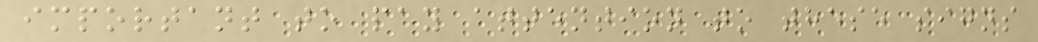important to pay attention to these signs
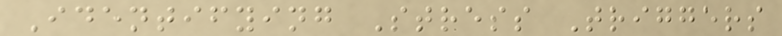Identifying Stress Triggers
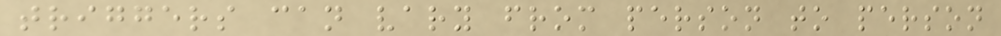triggers can vary from person to person
